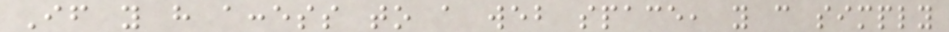If you have access to a web space, you can simply
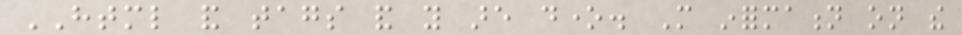HTML and tags and you are done. More information on the
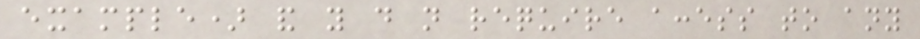example) and you do not require access to any
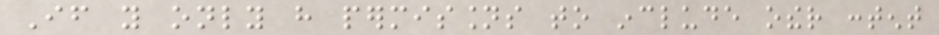If you only have permissions to include other content
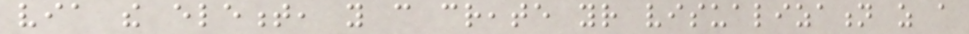via the element, you can create your visualization as a
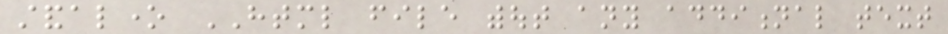standalone HTML file without any additional text
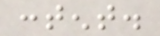content.
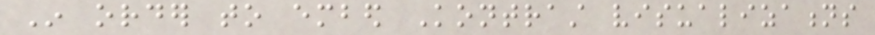In order to embed Kontrast visualizations
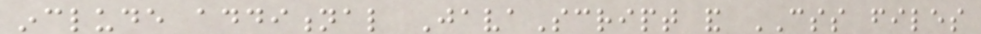include additional JavaScript and CSS files
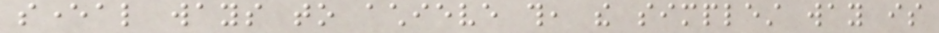several ways to achieve this, the simplest way is
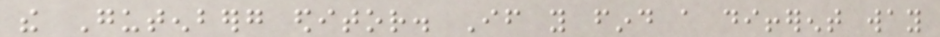the Gutenberg editor. If you find a different way
